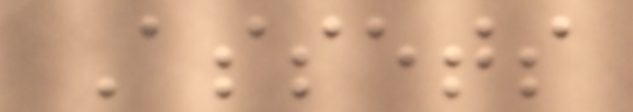Assets
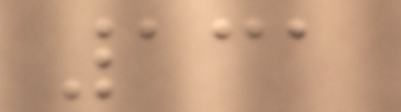131
